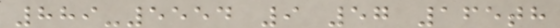889-5554 9 57 165th
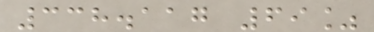338.117 69%
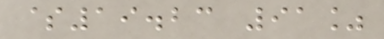$19.23 91%
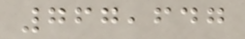767,647
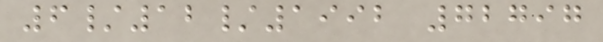6/12/1992 72797
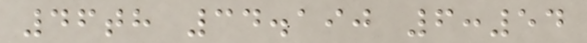46th 34.190 6:54
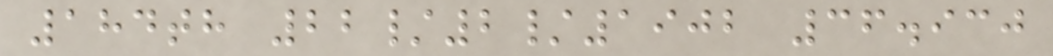184th 22/2/1902 36.930
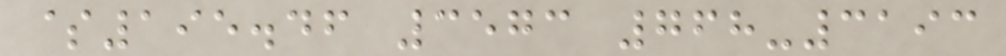$195.46 3573 768-3193
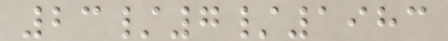23/7/1983
